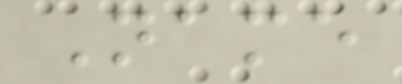Name
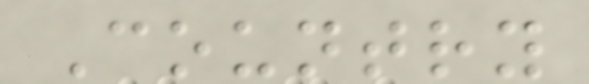Country
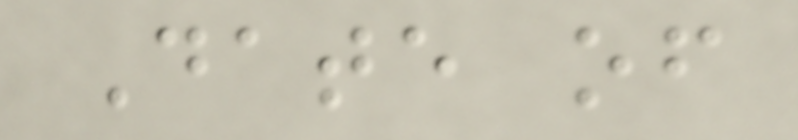Date of
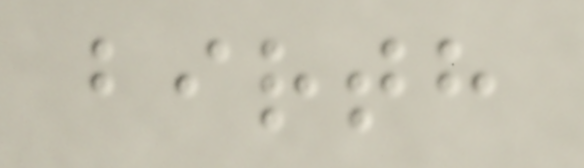birth
